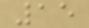15
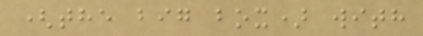(the big box) with
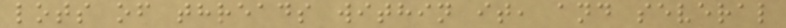lots of threads within it, and several
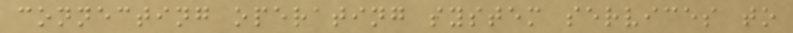connecting operating system services to
